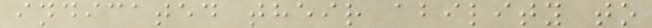indicated their ability to
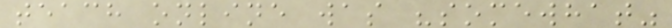teach online was "somewhat"
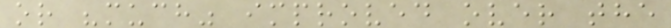or "much" improved over the
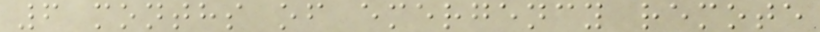6 months of emergency remote
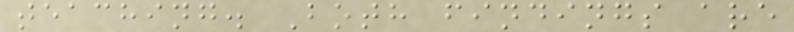teaching. Both findings are
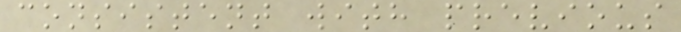consistent with previous
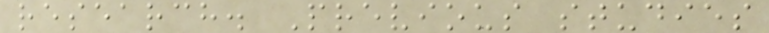research. Previous studies
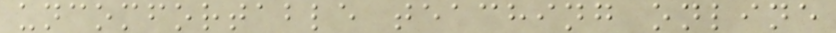uncomfortable teaching online
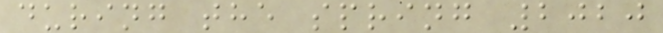during the spring 2020
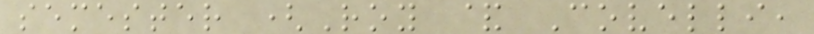semester (Roy & Covelli,
